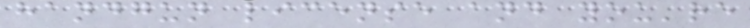handgun license and you're
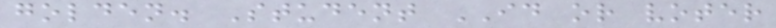golden. Student ID or voter
